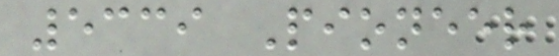5339 Pioneer
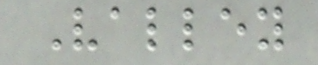Valley
